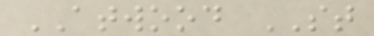ATWOOD ST
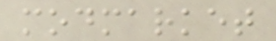modmarket
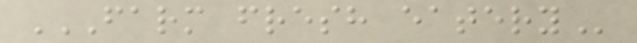FARM FRESH EATERY
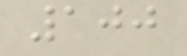100
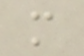m
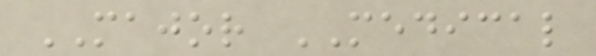MAJOR MEDICAL
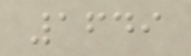1649
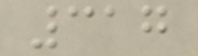317
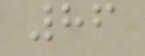86
